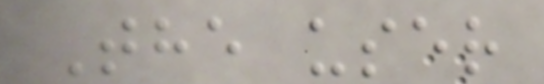The user
